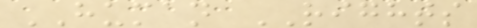HUMAN RIGHTS
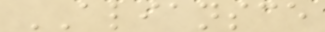ALIANSCE
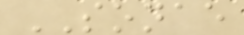SONAE
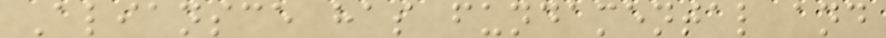Aliansce has fundamental and
